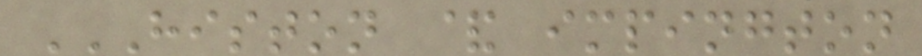HISTON & IMPINGTON
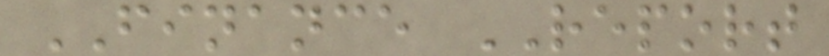FINANCE REPORT
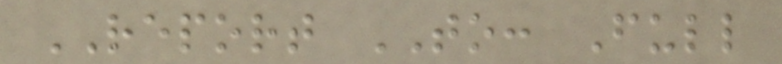REPORT TO: Full
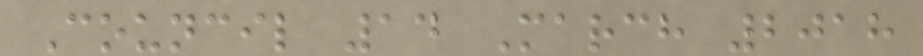Council 14 March 2018
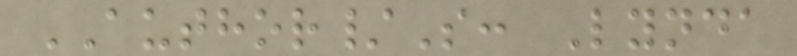AUTHOR/S: Lynda
